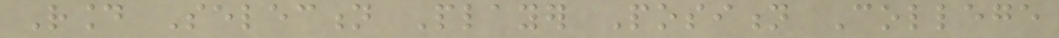Round Selection Player Position College
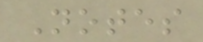Notes
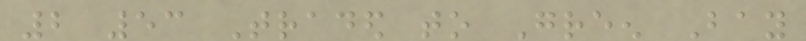2 53 Traded to Green Bay
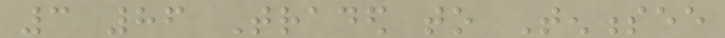3 86 Traded to Tennessee
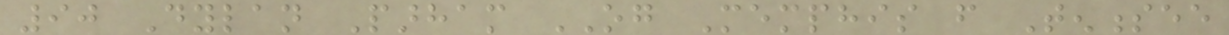90 Dylan Parham OG Memphis from Tennessee
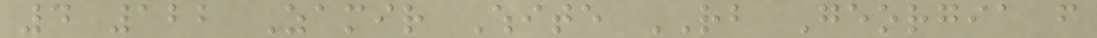4 122 Zamir White RB Georgia from
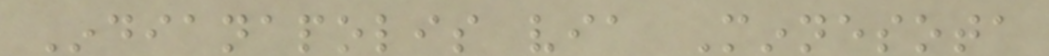Indianapolis via Minnesota
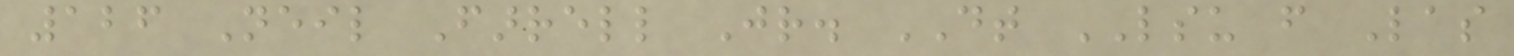126 Neil Farrell Jr. DT LSU from Las
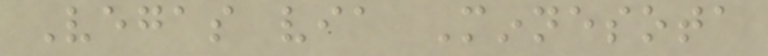Vegas via Minnesota
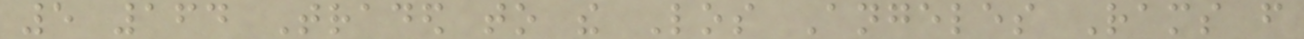5 164 Traded to the Los Angeles Rams from
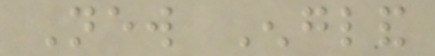New England
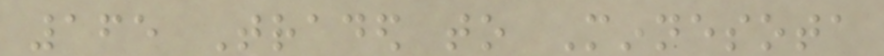165 Traded to Minnesota
